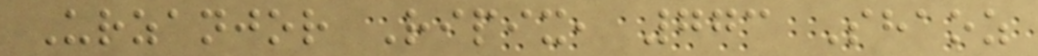Urzanjor Ripix, 773 Shaoz
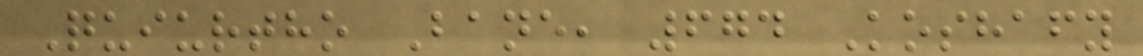Quiurtho Bane, 674 Koshafy
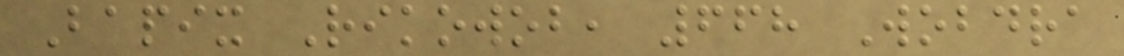Bapix Rikowob, 668 Wobdra
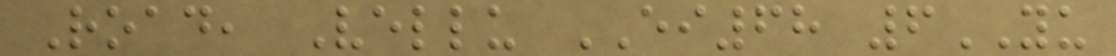Road, Vellu EI68 6YU
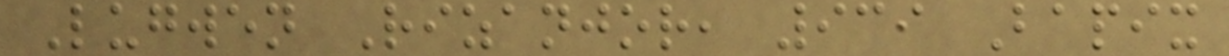Lugwen Rizanjor, 939 Bapix
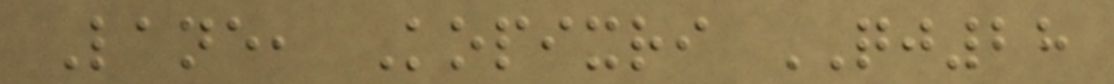Lane, Kopixri QJ28
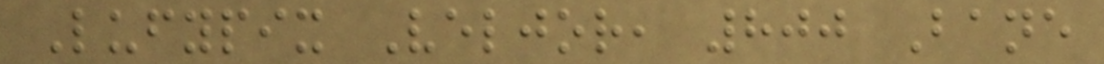Lufypix Veljor, 800 Bane
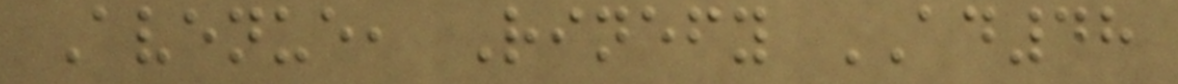Avenue, Rinefy AD48
